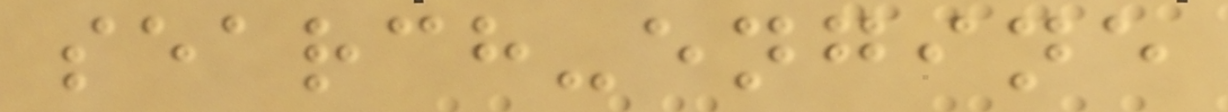search-engine
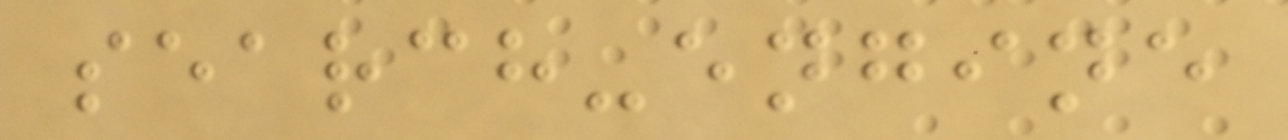search-engine
